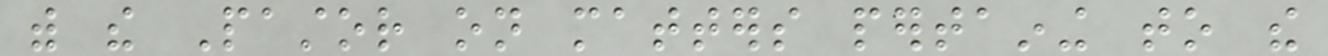with the Pastor on matters pertaining to the
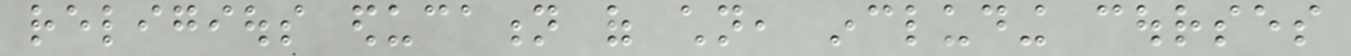religious education of children, including courses
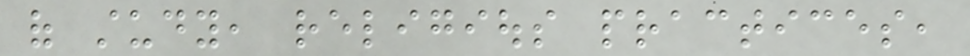of study, religious practices,
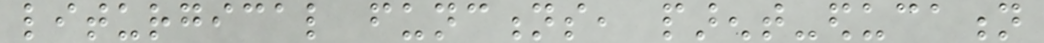liturgical functions, parent-education
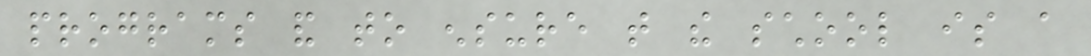programs and to ensure that the school is a
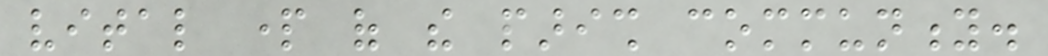vital part of the parish community.
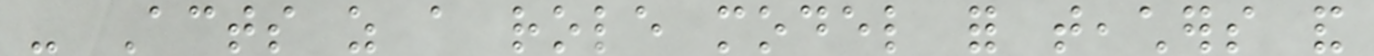- Acts as a role model for teachers and
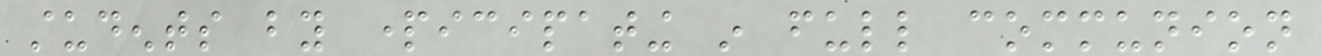students by participating in full communion
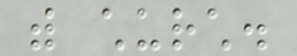with church.
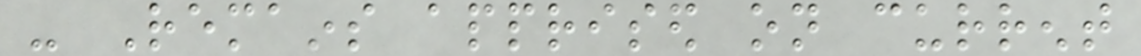- Remains apprised on current
